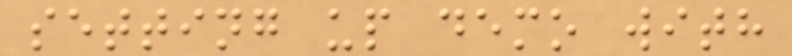setting up demo with
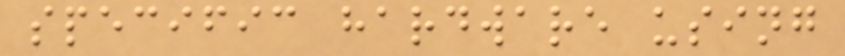specific hardware using
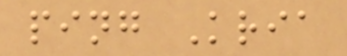ping Kria
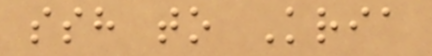ssh to Kria
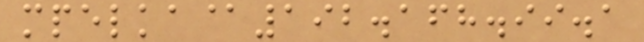mpelka@192.168.99.1
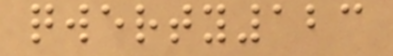qwerty123
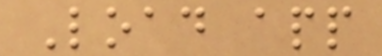Load app
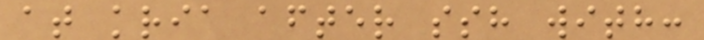at kria after ssh with:
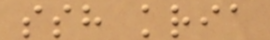ssh kria
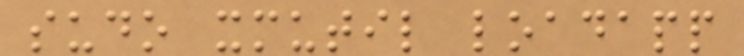sudo xmutil loadapp
